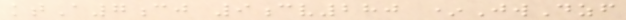ktA7cj 9cv280 *JwDzf
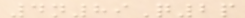4n89Q2p
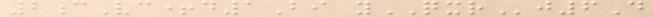2cVc+d1Bi yQXRj6D
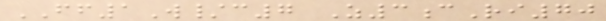FF1W/c7 Z3cRi70
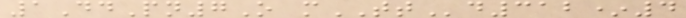1DdPn7O mTTd312*4
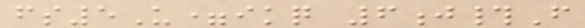fs5U=ikq 6j#F
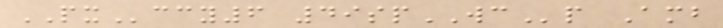PXccy6 49spWCp Amb
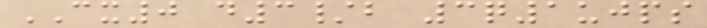CX0 d3/b 3q1ujps
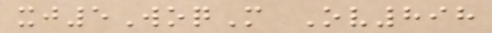xj5WoqM Ov898
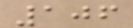106
